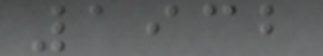1932
